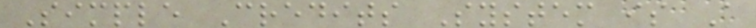Simple Credits System is A
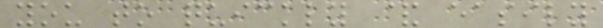you to quickly & easily
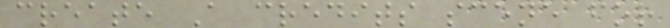create A credits scene for
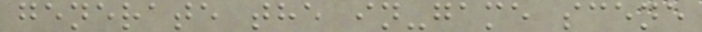generate the in-game scene
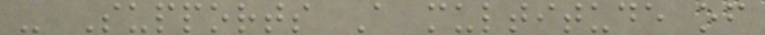- Supports A multitude of
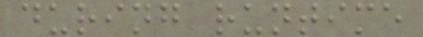during runtime
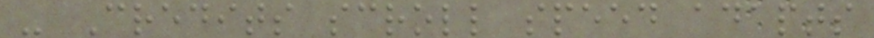- Credits scroll speed adapts
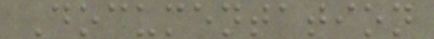Documentation
